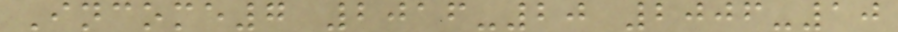Income7 2016-20 2006-10
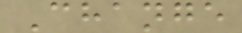Change
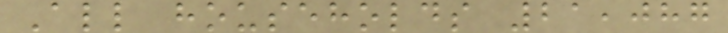All households 21,087
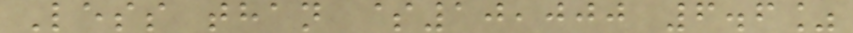Less than $10,000 6.6%
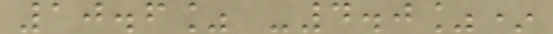10.6% -4.0%*
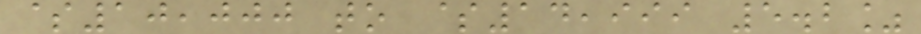$10,000 to $14,999 5.2%
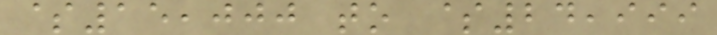$15,000 to $24,999
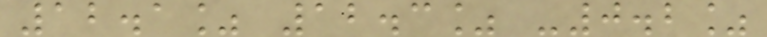12.1% 12.3% -0.2%
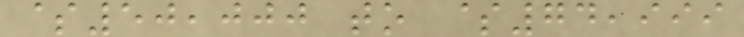$50,000 to $74,999
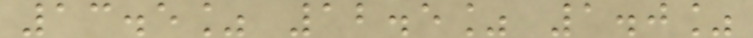13.5% 12.5% 1.0%
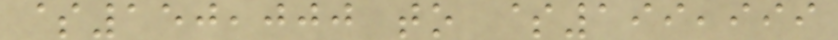$150,000 to $199,999
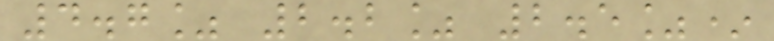4.7% 2.2% 2.5%*
